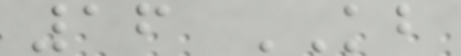16 KB
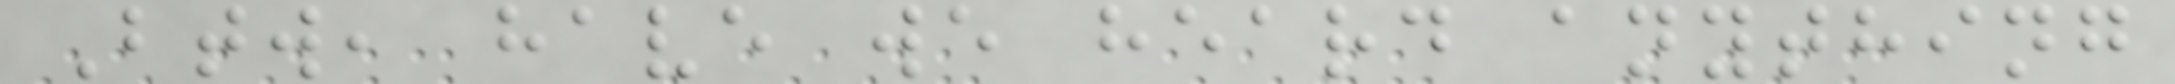Btw, have we heard anything
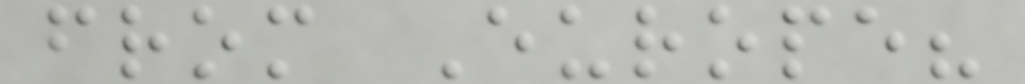from Europe?
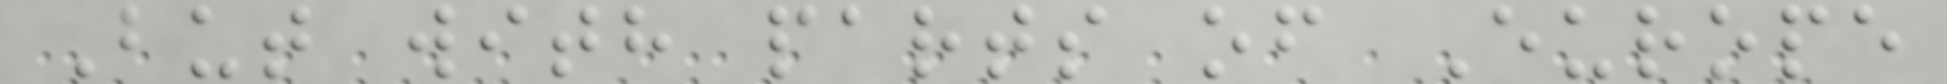But with parts of Europe
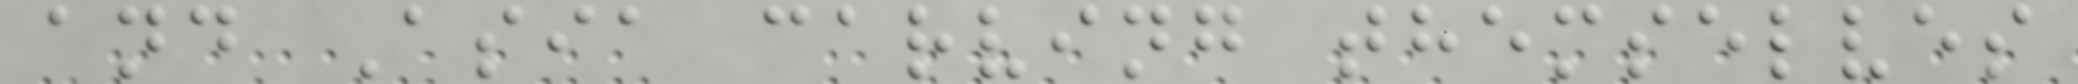and Asia carving themselves
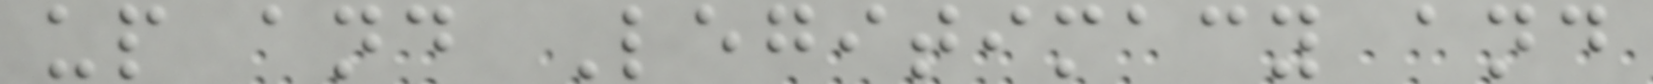up and Legitimacy and
